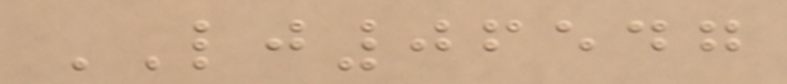LJ06547
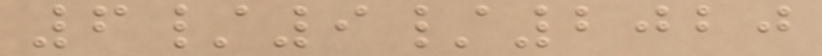6/9/2020
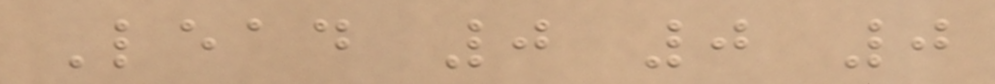Lead 0 0 0
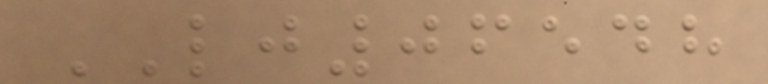LJ06548
